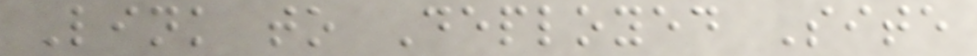Link to Deployed Site
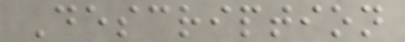Description
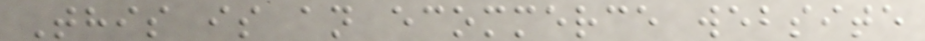This is an ecommerce website
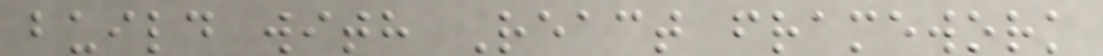build with React framework
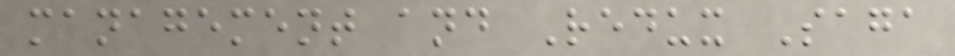management and Redux Saga
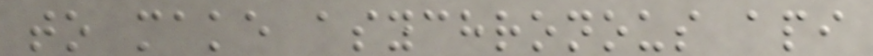to make asychronous api
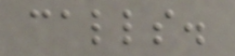calls.
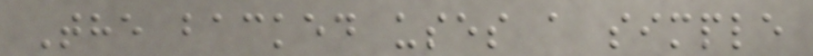The backed uses a simple
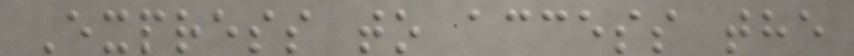Express to access the
